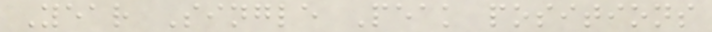Year Single Peak positions
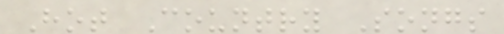Hot Country Songs
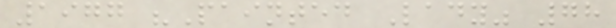1977 "Painted Lady" 78
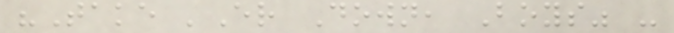"Take 'Er Down, Boys" -
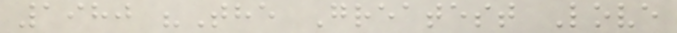1980 "The Greatest Love
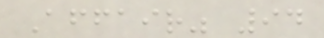Affair" 94
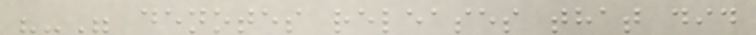"-" denotes releases that did
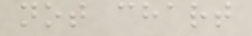not chart
